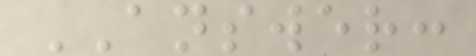ANSWER:
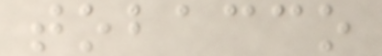tobacco
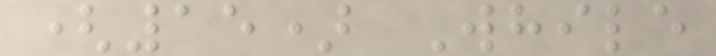(15) While
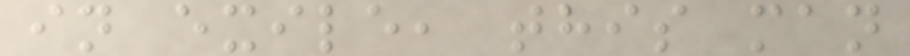in exile, this man
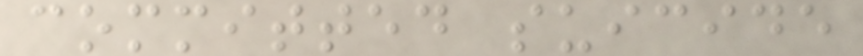committed suicide
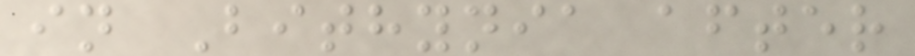in Bithynia after
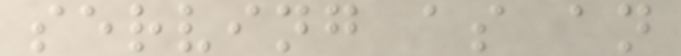serving as an
